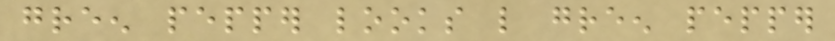green pepper looks like green pepper
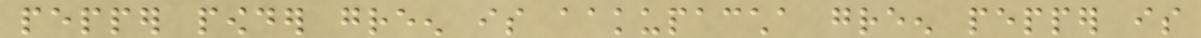pepper powder green is aakupaccha green pepper is
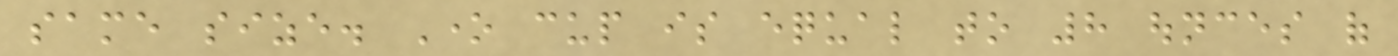same size. One cup is equal to 8 ounces of
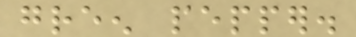green pepper.
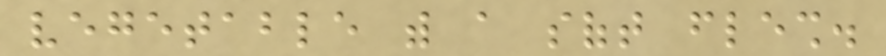vegetable with a soft flesh.
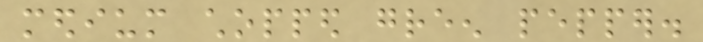medium chopped green pepper.
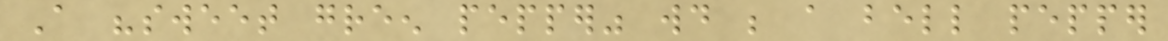A "sweet green pepper" would be a bell pepper
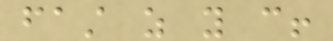fast as you can!
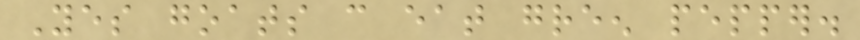Yes goats can eat green pepper.
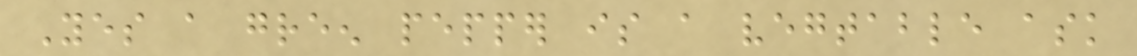Yes a green pepper is a vegtable ask
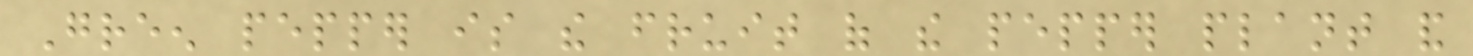Green pepper is the fruit of the pepper plant and
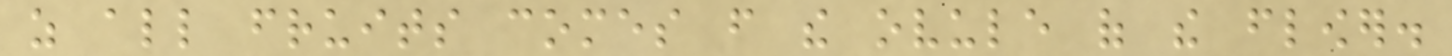as all fruits comes from the ovule of the flower.
